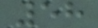58
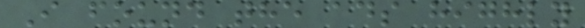I found the ads highly
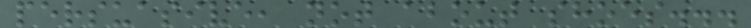persuasive, not about shoes...
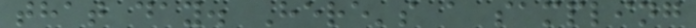that day. Here's a sampling
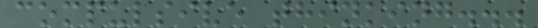compulsive thinking...
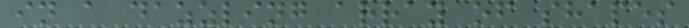in a dazzling array of shapes
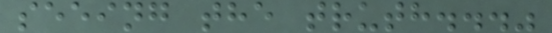seeing the truth..."
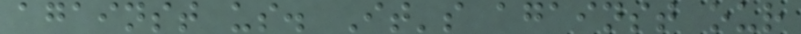against us. It's against our
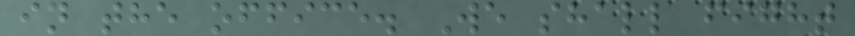in the office. We shall fight
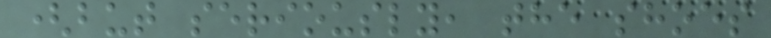(but seriously, the shoes
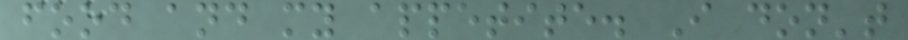food and my appetite. I don't
